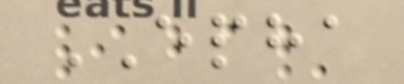EPHA
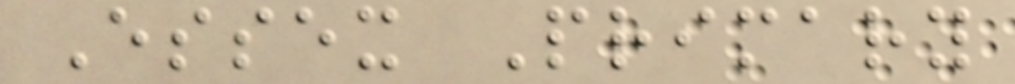Essex Primary
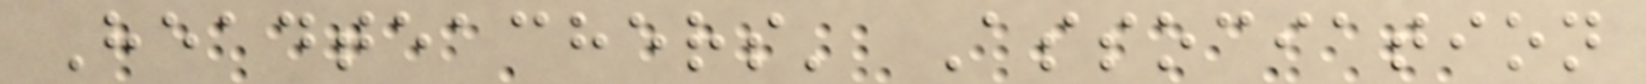Headteachers' Association
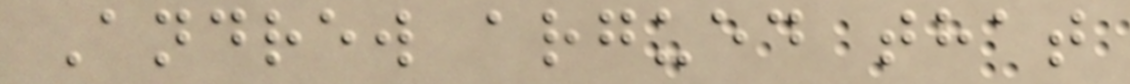Andrew argued that
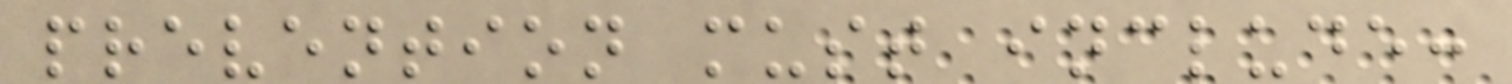prevention must include:
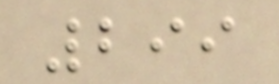299
